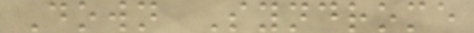Down Syndrome
